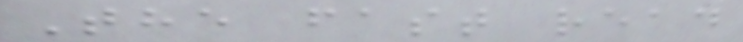The fast read
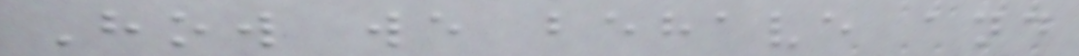How we behave and
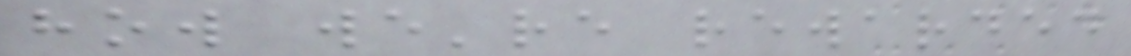how we're rewarded
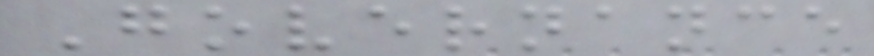Governance
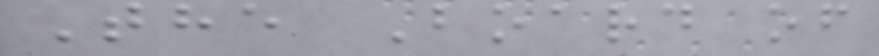The Board of
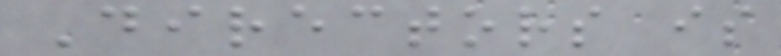Directors is
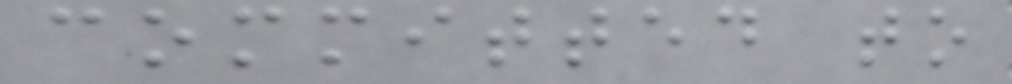committed to
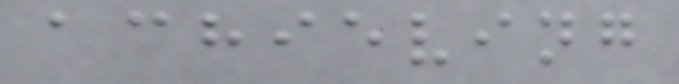achieving
